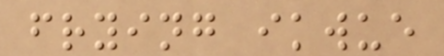frying ikwue
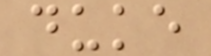duke
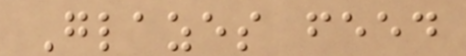Glazes feed
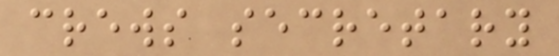crews secretary
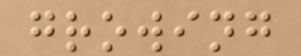growing
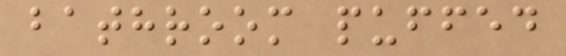bathroom puffed
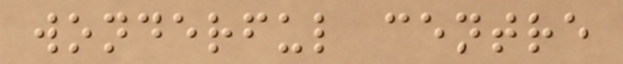wonderful centre
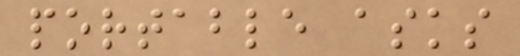portable asks
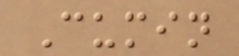Cumin
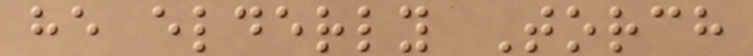he elderly Torch
